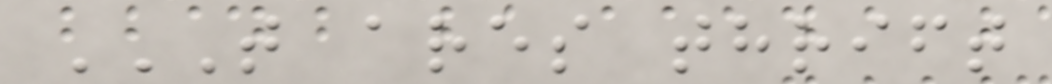T ARES THRIFT
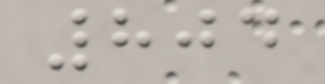804
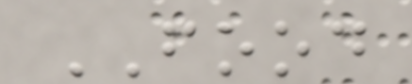FOOD
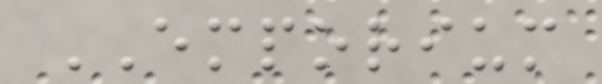EMPORIUM
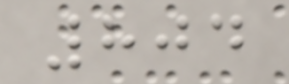804
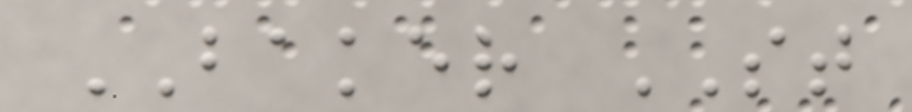BAKER ST
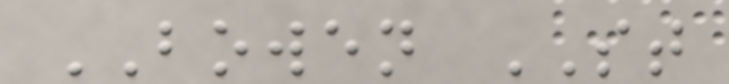BOWEN ST
